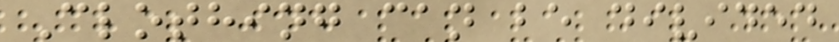Clothing can be divided
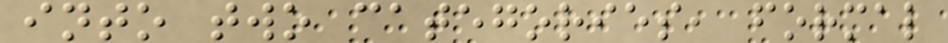into two categories, formal
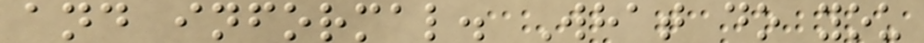and informal. What do you
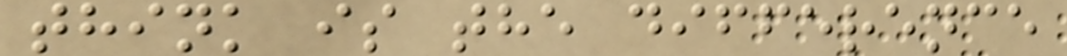think is the difference
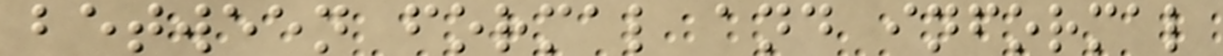between formal and informal
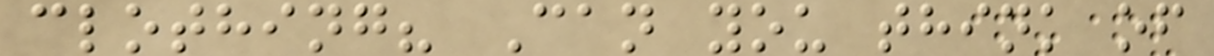clothing? Can you think of
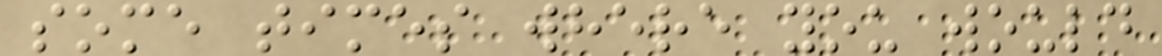some times where you would
